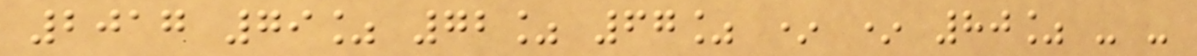2017 79% 72% 67% * * 80% - -
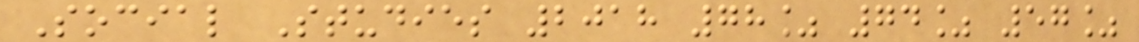Social Studies 2018 78% 74% 57%
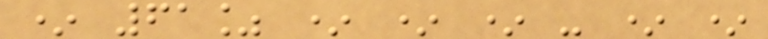* 61% * * * - * *
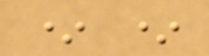* *
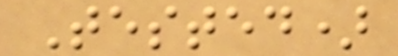Tested)
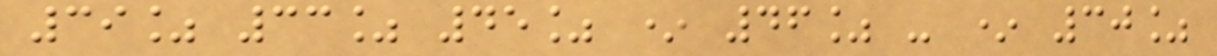39% 33% 45% * 46% - * 30%
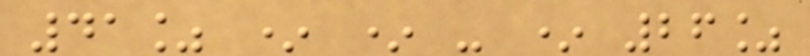41% * * - * 26%
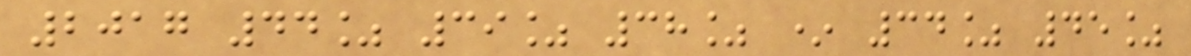2017 44% 39% 38% * 34% 45%
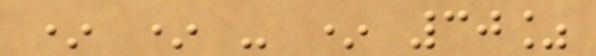* * - * 30%
